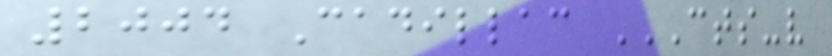2004 Cadillac CTS-V
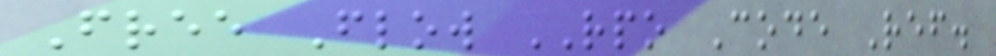Free Flow RPO Code Ref.
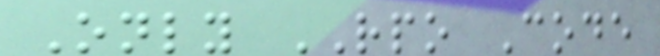Only RPO Code
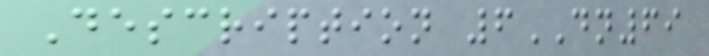Description 6DN69
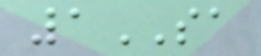1SA
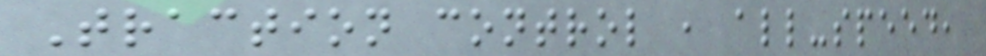Traction control , all-speed,
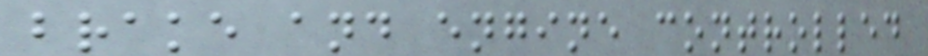brake and engine controlled
